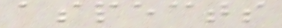aspects
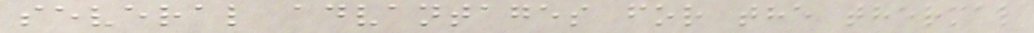several advantages for the thermal
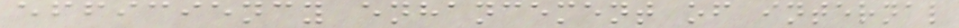efficiency enhancement of internal
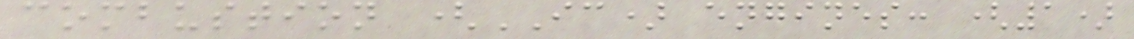combustion (IC) engines: (1)
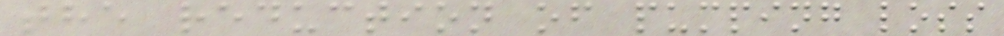the reduction of pumping loss
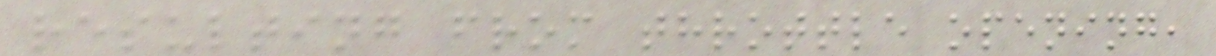resulting from throttle opening,
